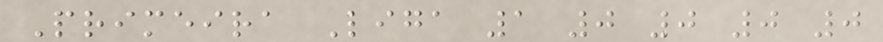Primeira Liga 1 0 0 0 0
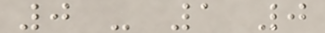0 - 1 0
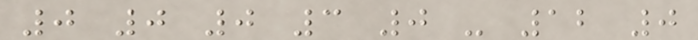0 0 0 3 0 - 12 0
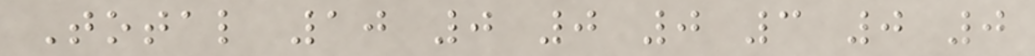Total 10 0 0 0 3 0 0
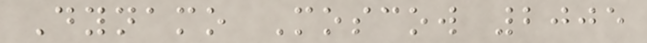Dynamo Moscow 2005
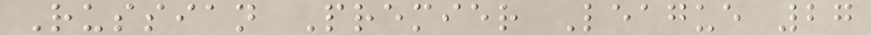Russian Premier League 27
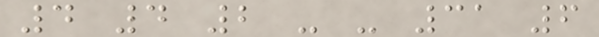4 4 2 - - 31 6
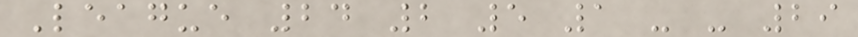League 24 2 5 1 - - 29
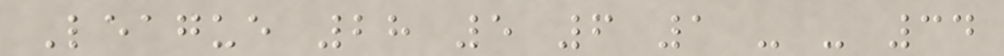League 28 5 6 1 - - 34
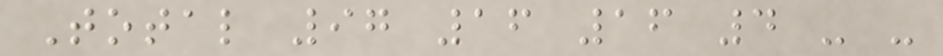Total 97 16 16 4 - -
